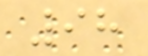98
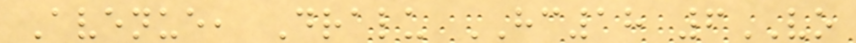Avenue, Dralu HC18 6VO
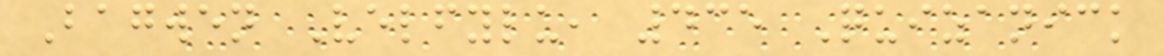Bagwen Velfylu, 435 Quizanick
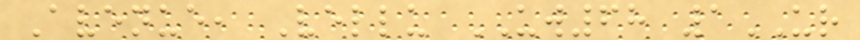Avenue, Vellu UW68 1UR
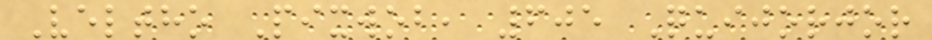Veltho Pixwob, 605 Quijorjor
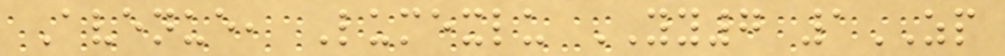Avenue, Lumexlu YY7 1ZP
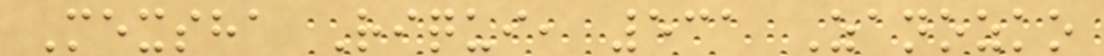Mexsha Riqui, 531 Zanozko
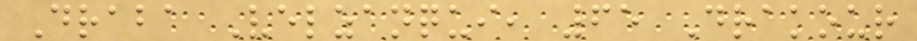Draba Velzanqui, 65 Drakour
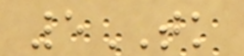5TK
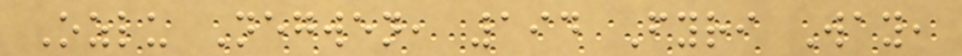Ozlu Negwen, 194 Fyri Way,
